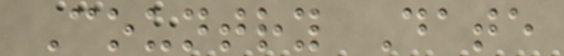Country Date
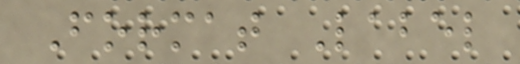Format Label
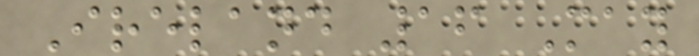Ireland 16 May
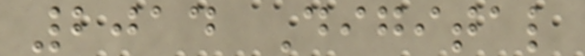2014 Digital
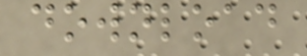download
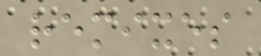remixes
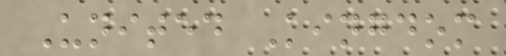United Kingdom
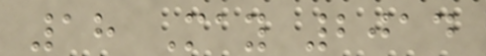18 May 2014
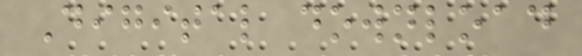Digital download
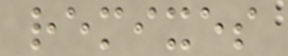remixes
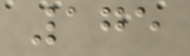175
